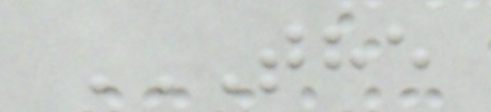THE
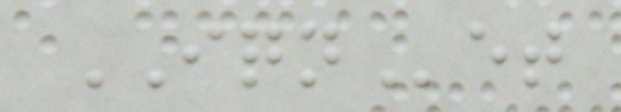IQNet
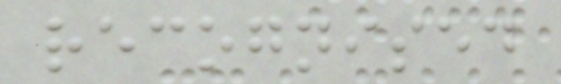recognised
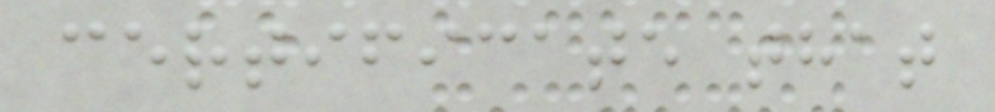certificate that
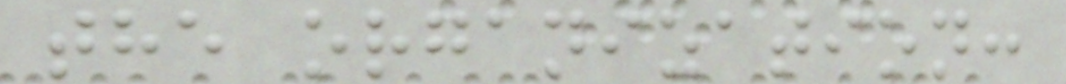the organization:
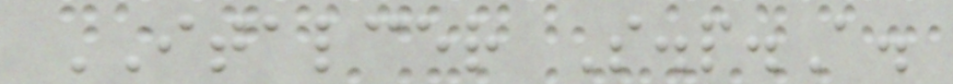ITALCER S.p.A.
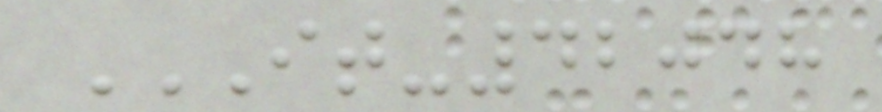IT-42048
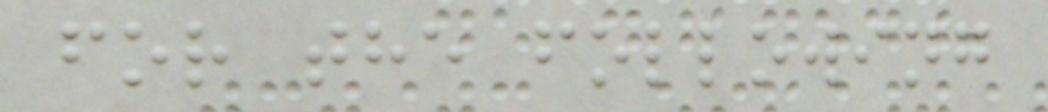for the following
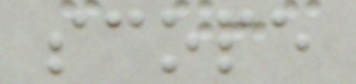scope
